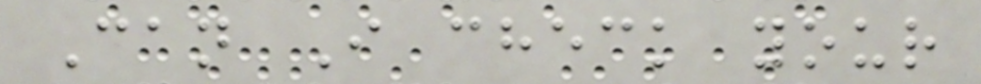Can I check your
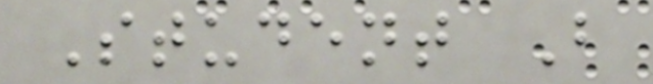Student B
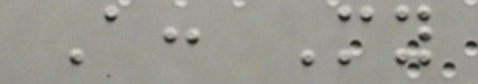A: My
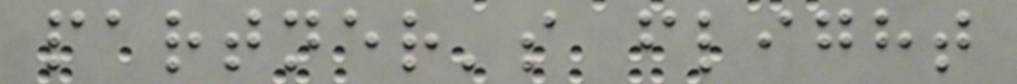partner's flight
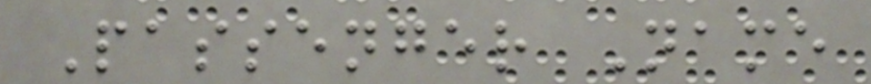Passenger Name
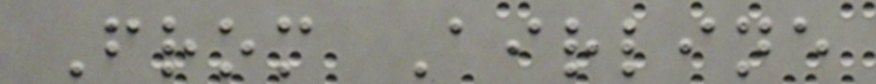From Airline
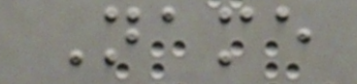Name
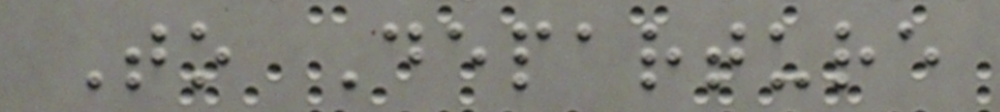To Departure
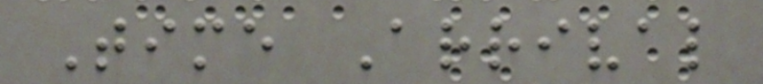Time Arrival
